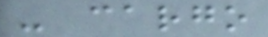- cargo
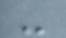-
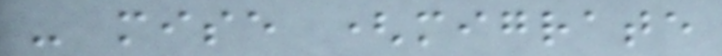- mise (migrate
